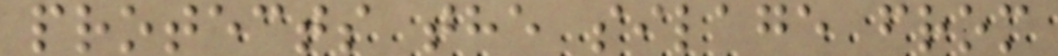protects the silage from
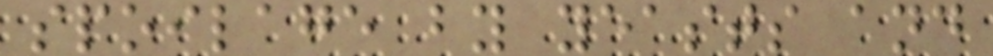spoilage by yeasts and
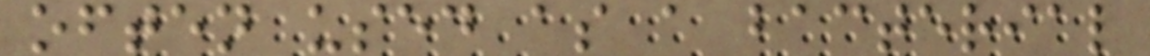often used as a bacterial
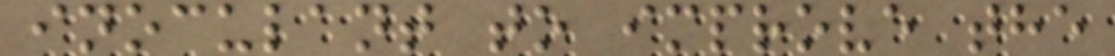inoculant to improve the
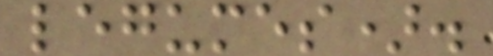legumes).
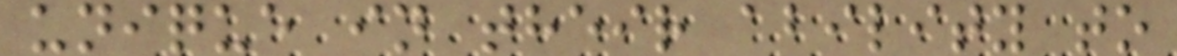unique in their ability to
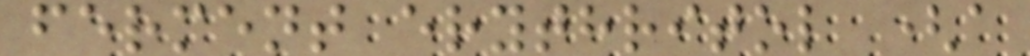ferment erythritol (a
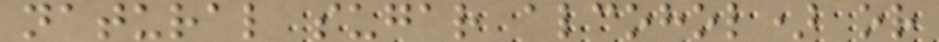natural sugar alcohol) or
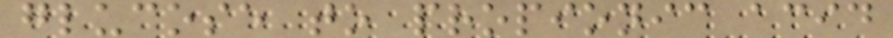glucose to propionic acid
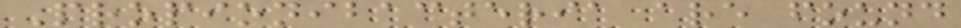Propionibacteria are found
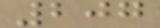207
